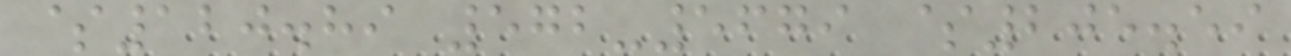$120.89 572-5679 $205.59
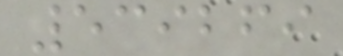539269
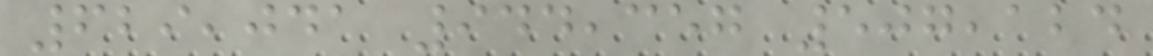629,041 944,357 507,124
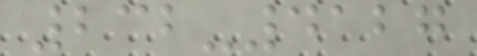232-4127
